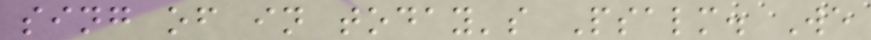sing of in today's Psalm. We
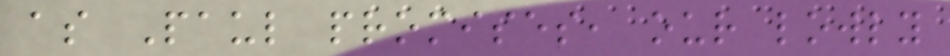as Paul promises, our lowly
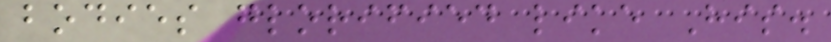bodies glorified like His.
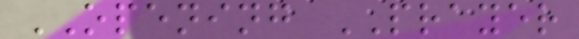OPENING PRAYER
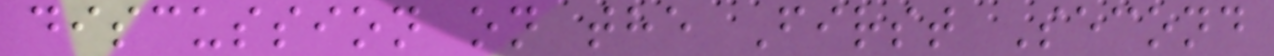discussion on the First Second
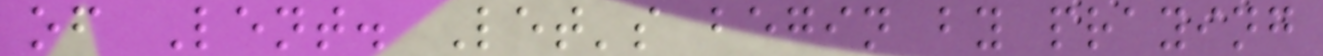of Lent. Let's begin by praying
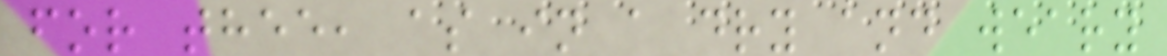for thee, as in a dry and weary
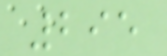295
